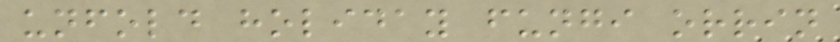unfold holiday fungi orrin
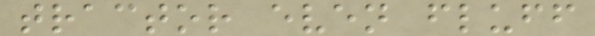tractor even fluff
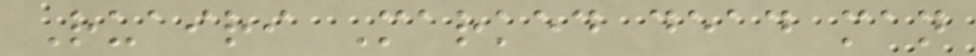Ruairi Marked dead man
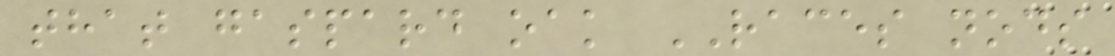that gaspard oak RACES nods
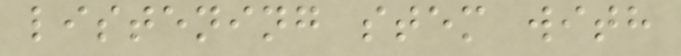listening stem with
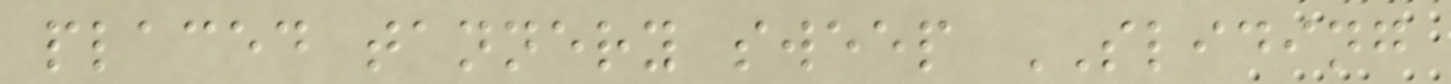placed tannery sweep SLIDING
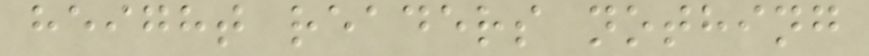height readers nothing
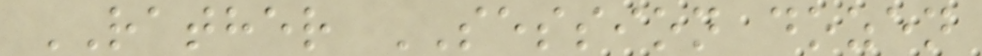RATHER SESSION dozen
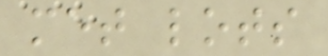met lots
